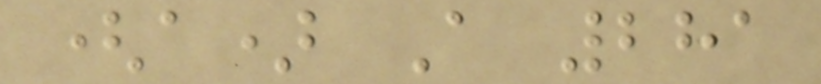(a) A 281
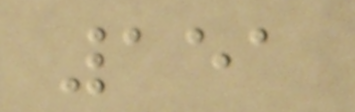151
